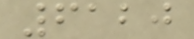6120
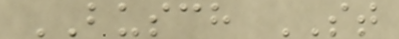BUSCH ST
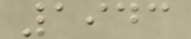1943
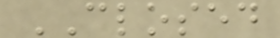CLOSED
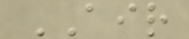AIR
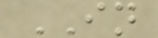IN
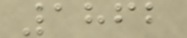1862
